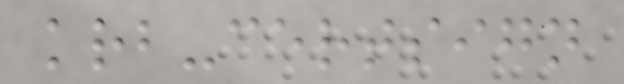krb-certsign
